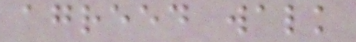agreed walk
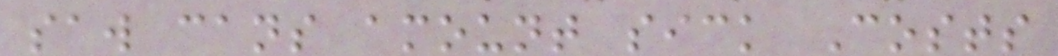saw cans amount sick Costs
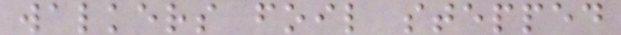walkers foil stepped
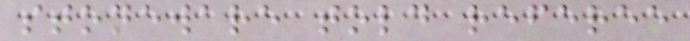stoneware told referee
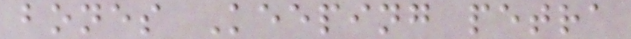bones Keeping petra
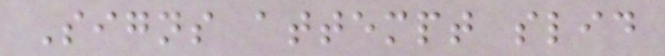Signs attempt slid
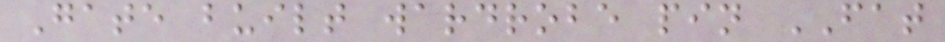Gate built wardrobe pin FAT
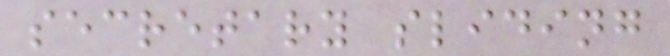secretary sliding
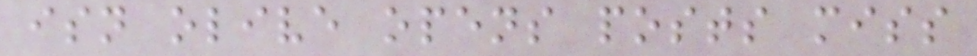isn olive opens posts miss
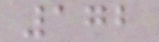172
